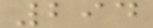294
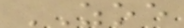ZOE
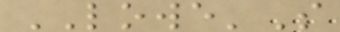LOWE'S
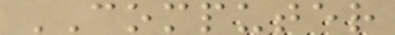COMPUTER
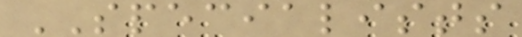SPECIALISTS
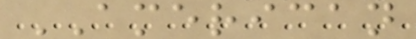AMERICAN
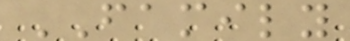FAMILY
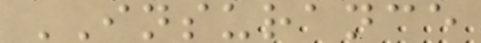INSURANCE
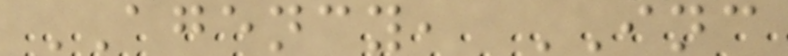AGENCY, INC
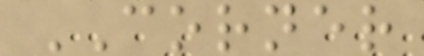CORNER
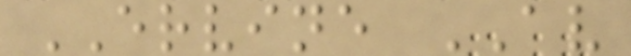ERVINE AV
